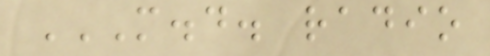M.D. RADIO
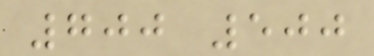700 500
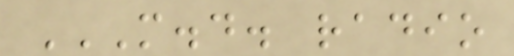M.D. RADIO
